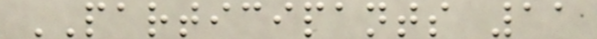PARTICIPANTS 11
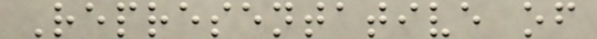Representative of
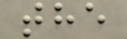the
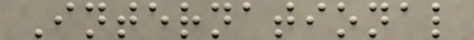International
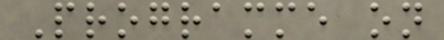Programme on
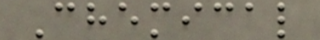Chemical
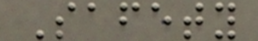Safety
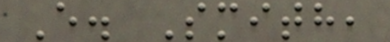E. Smith,
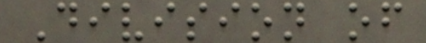Division of
